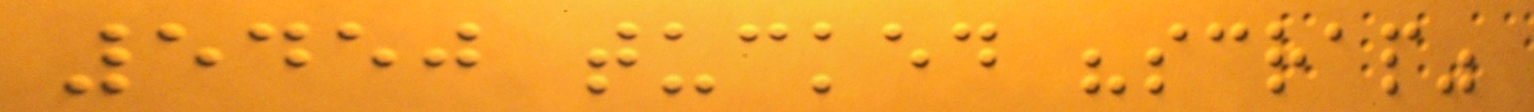5450 tucked "scrap"
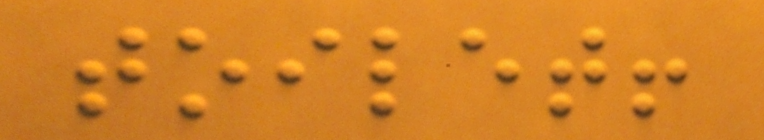toilet!
